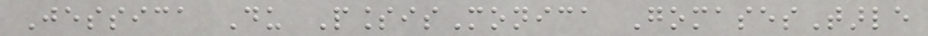Jessica Du PlessisMonica GomasesTarle
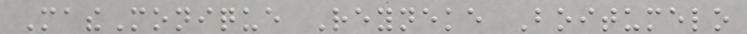MatheMonique Reyneke Boitumelo
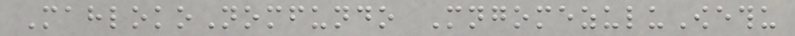MahlokoNomfundo MngomezuluOwethu
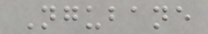Ngubane
